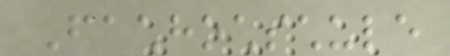Fachhochschule
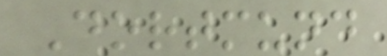Dortmund
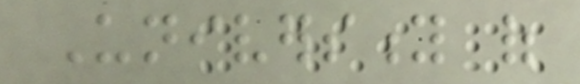University of
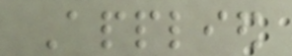Applied
